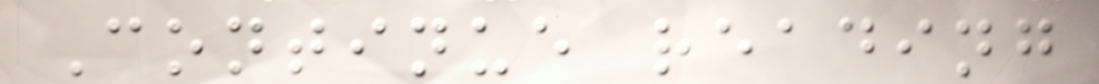Continue reading
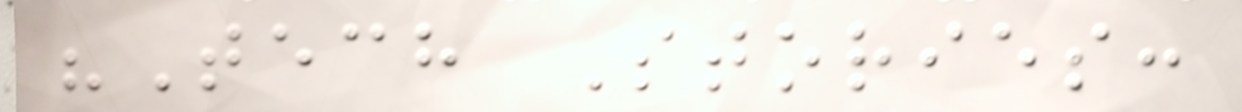"Tech Stories:
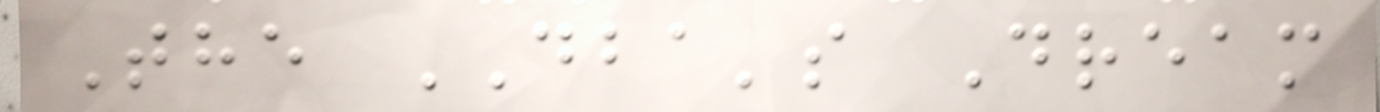The DBA's Dream
